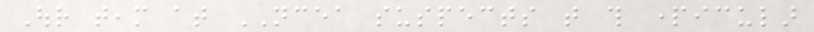Our team at NCEA suspects that this particular
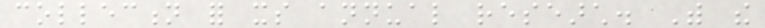collection for its annual research. With the
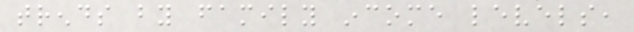trends by family income levels,
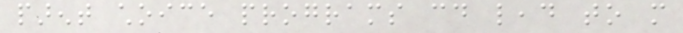parent choice programs could lead to more
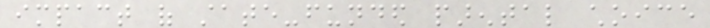impact of state-funded parental choice
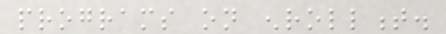programs on enrollment.
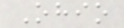Ohio
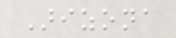Arizona
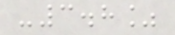-3.8%
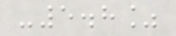-5.8%
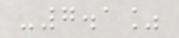-7.1%
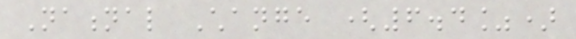National Change (6.4%)
